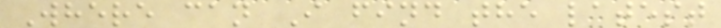Where can I find the latest
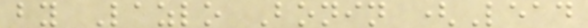by Lazlo Bonin (Lead
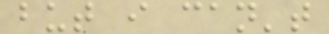but i can't
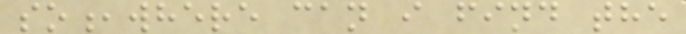so,where can i find the
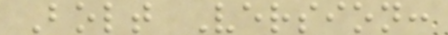Bolt Version:
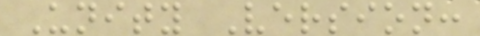Unity Version:
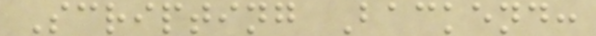Scripting Backend:
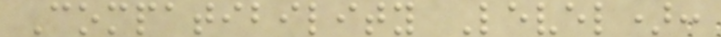Compatibility Level):
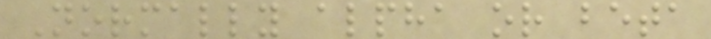Normally alpha or beta
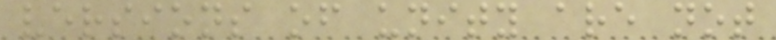versions of unity are not
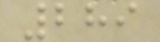289
